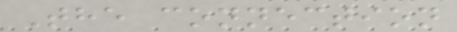The connection
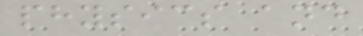physics and
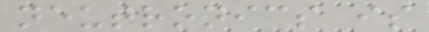neutronics is
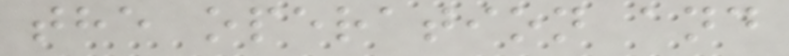the operation and
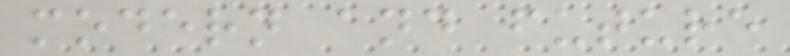modern and future
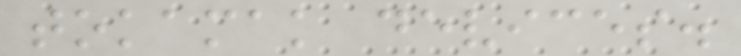tokamak devices.
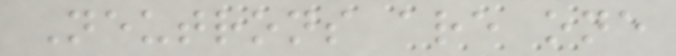Neutrons are one
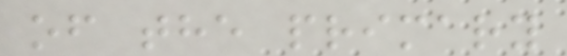of the primary
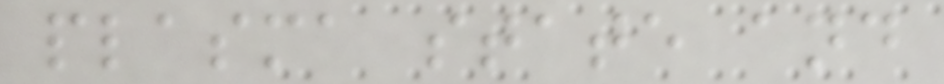plasma state and
